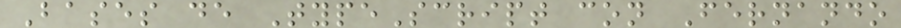Bases de TypeScript con Fernando
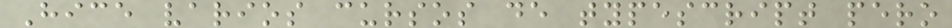Hice varios cursos de typescript pero
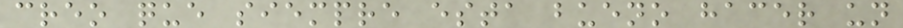creo que siempre esta bueno hacer un
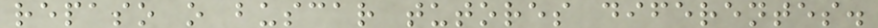repaso o buscar tutores diferentes.
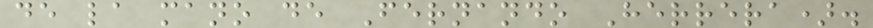de la mano de Fernando Herrera).
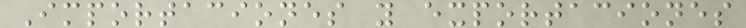Importaciones y exportaciones
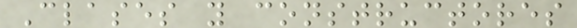Clases y constructores
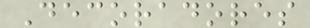Decoradores
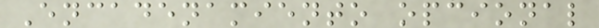Encadenamiento opcional
